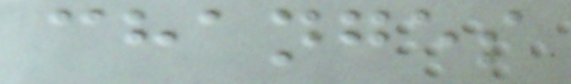changes
